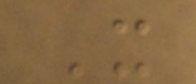It
